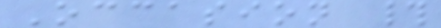Occasion #
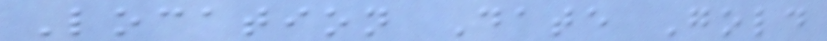Location Date Gold
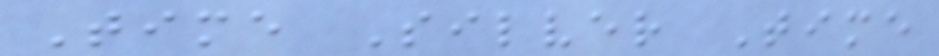Time Silver Time
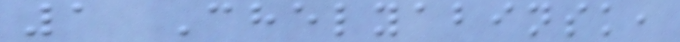1 Chelyabinsk,
